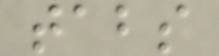tabs
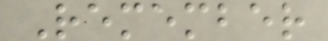Remember
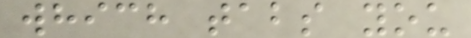which tabs you
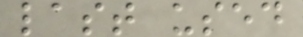last used
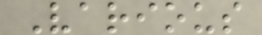Various
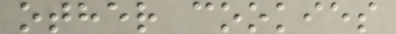other cookies
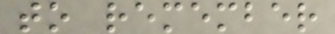to remember
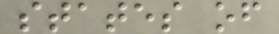states of
